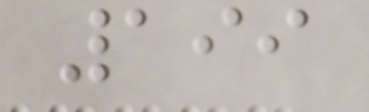199
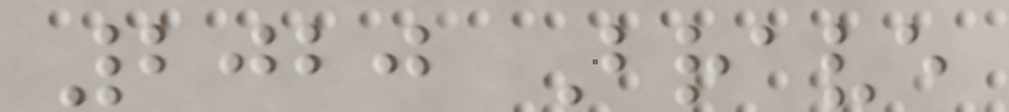2020 Brave
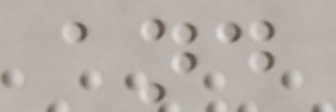and
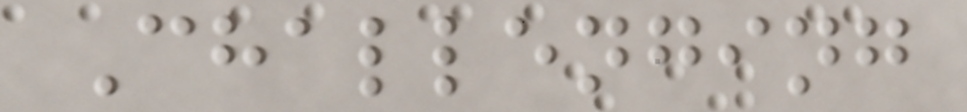Challenging
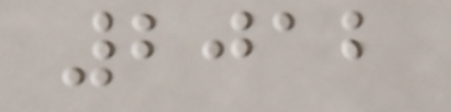2012
